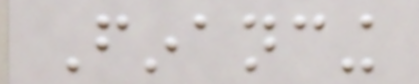Financing
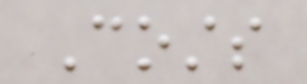Costs
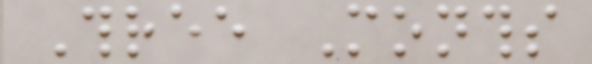Three Months
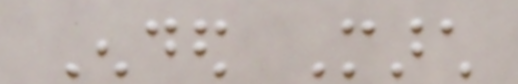Ended March
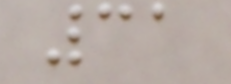31
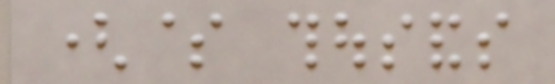($ thousands
